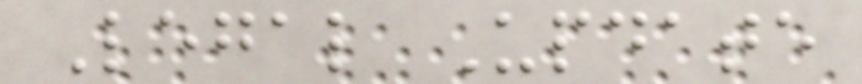Legal Update
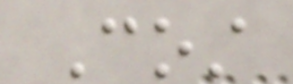Cost
